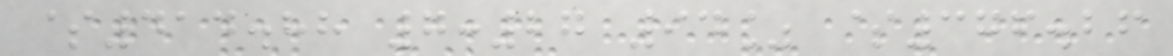$414.88 7:27 94% $376.26
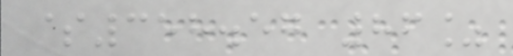$358.57 86%
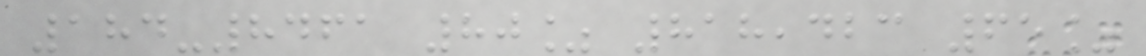184-8461 80% 818,423 65%
